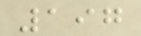197
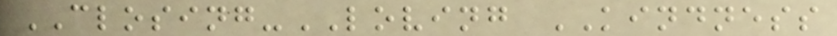CLOSING-LOVING KINDNESS
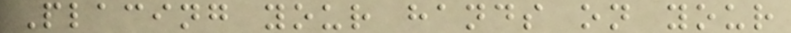Placing your hands on your
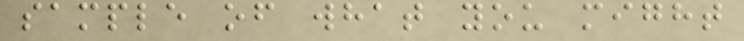sample of what you might
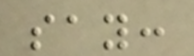say:
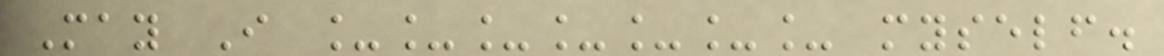May I _______ myself.
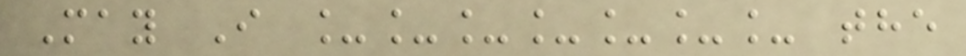May I _______ the
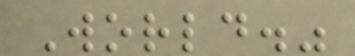World."
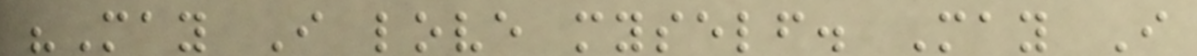"May I love myself. May I
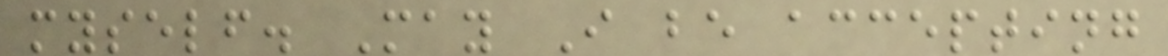myself. May I be accepting
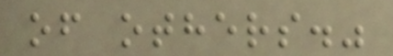of others."
